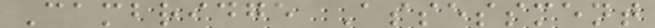Cambridge Assessment
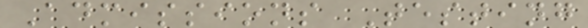Admissions Testing
